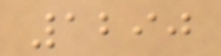1290
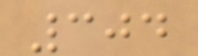304
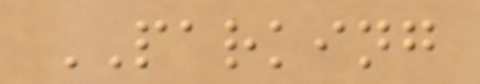PARKING
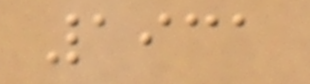1931
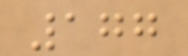177
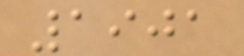1901
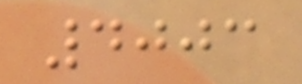4003
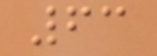63
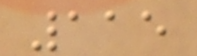115
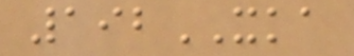192XKA
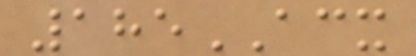185ACX
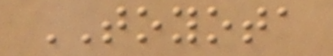TOYOTA
